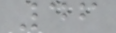46
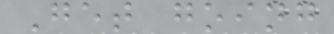Get going
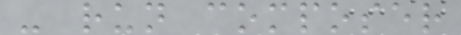- run composer
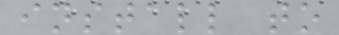install to
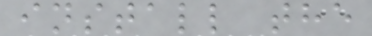install the
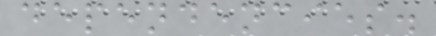dependencies.
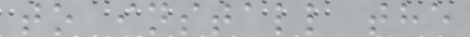to install the
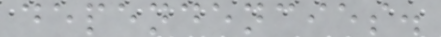dependencies.
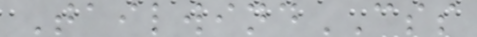TailwindCSS
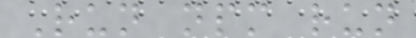Run npm run
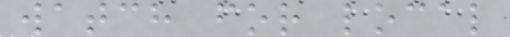watch for local
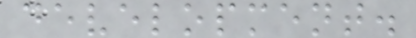development.
